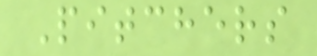Pitchers
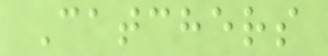Catchers
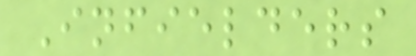Infielders
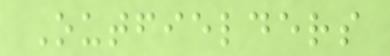Outfielders
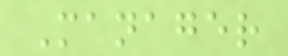Manager
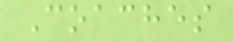Coaches
